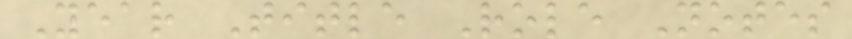Year Title Role Notes
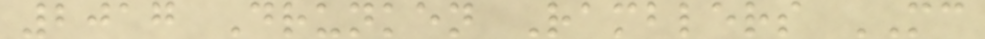2017 Drunken Ramblers MC
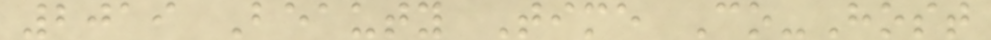2019 Beauty Time Co-Host
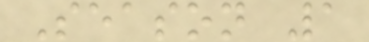Season 1
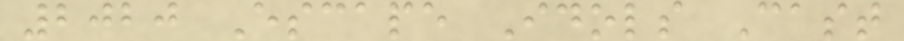2020 Escape Idols Cast
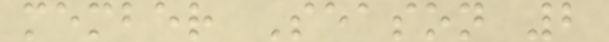member Season 2
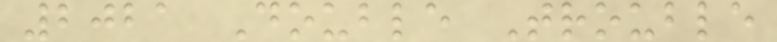2021 Double Trouble
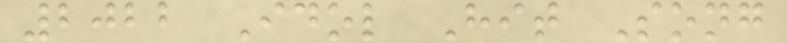2022 Idol Hit Song
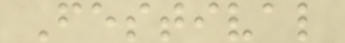Festival
